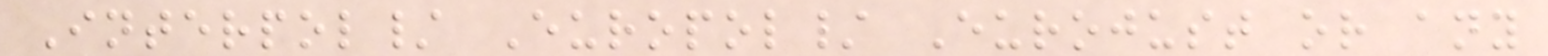Interpol/ Europol/ Eurojust or any
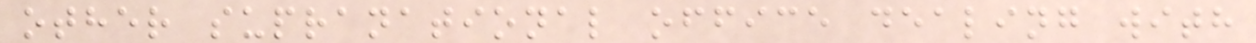other supranational office dealing with
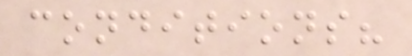conditions?
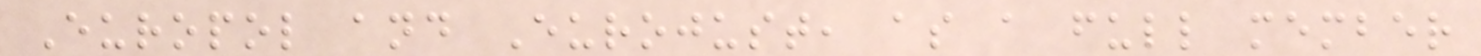Europol and Eurojust, as a full member
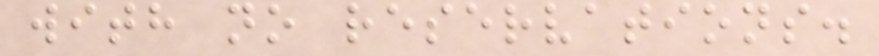with no reservations.
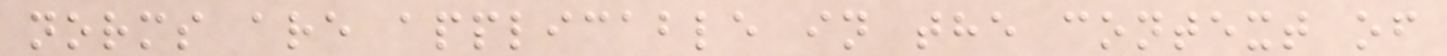norms are applicable in the context of
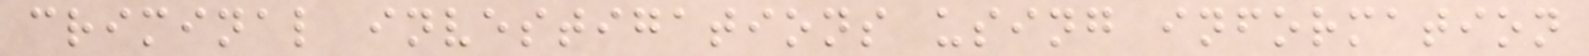criminal investigations using information
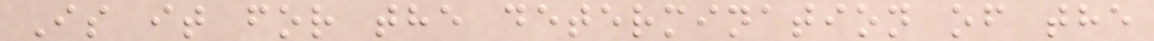Is it for the determination of the
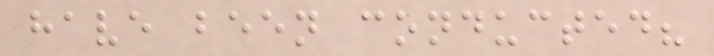have been conducted?
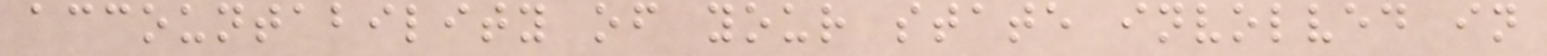accountability of your state involved in
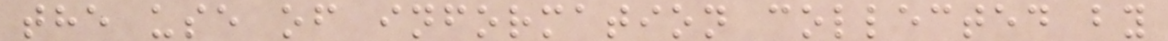the use of information collected by
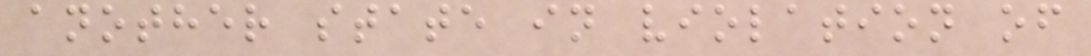another state in violation of
